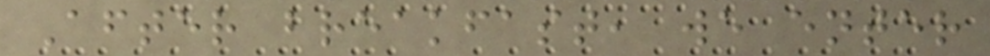After breakfast, we enter
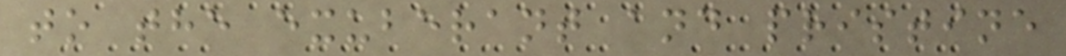to the exuberant and pristine
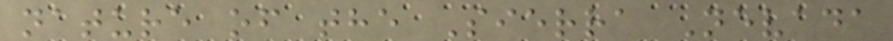nature of the Sierra Nevada
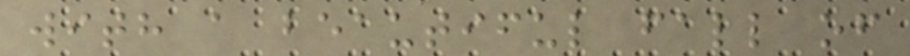with a beautiful fall of
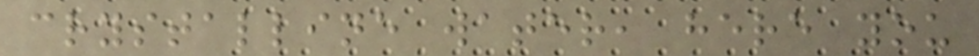crystalline water, here you
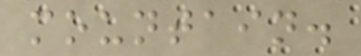mountain.
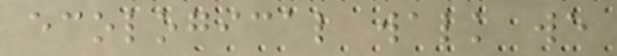ecological walk we
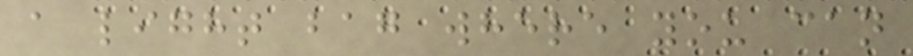a light bag where you can
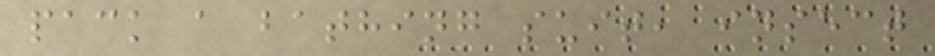pack a bathing suit, insect
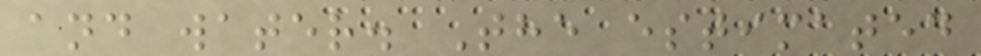and water. The estimated
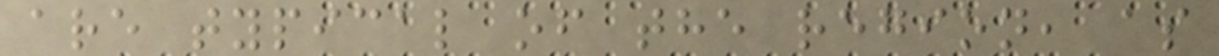are typical of the region, as
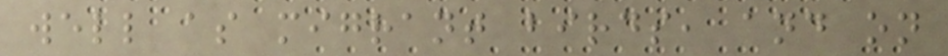well as migrant birds, and on
